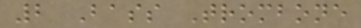2 Bass Trombone
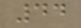44
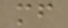mf
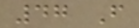47 F
